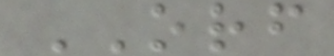ORF
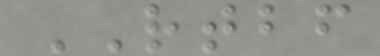RTBF
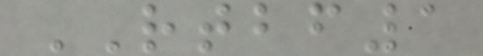RTBF1
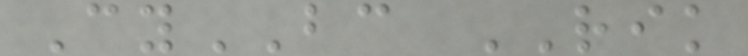CyBC RIK
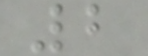2
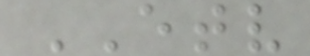ETV
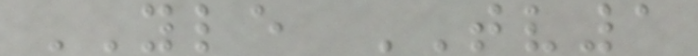YLE TV1
